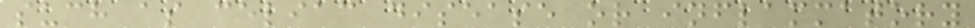such as celiac disease or inflammatory
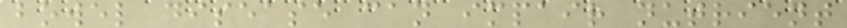bowel disease can impair nutrient
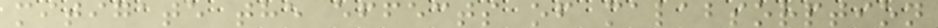mitigate the effects of malabsorption
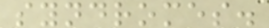syndromes.
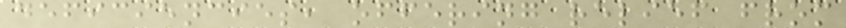deficiencies, offering relief from
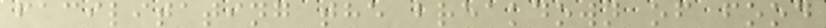facilitating the breakdown of food
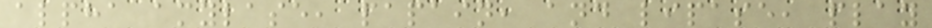alpha amylase, papain, and lipase, play
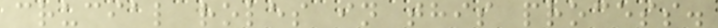crucial roles in this process.
